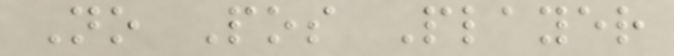No Pos Player
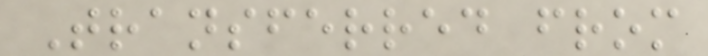Transferred from
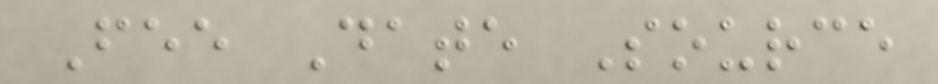Fee Date Source
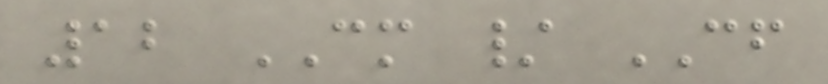12 CM / CF
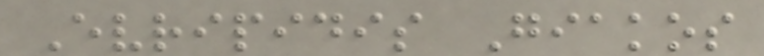Evripidis Giakos
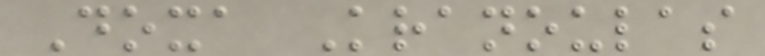Doxa Kranoulas
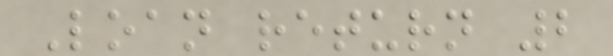Loan return 2
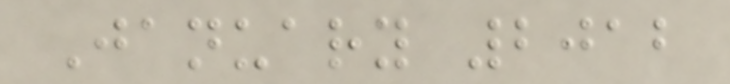January 2012
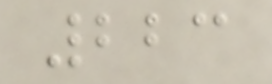223
